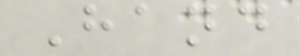Hand
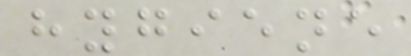hygiene
